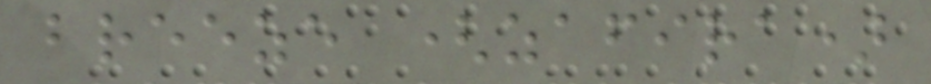breeze (zafira)
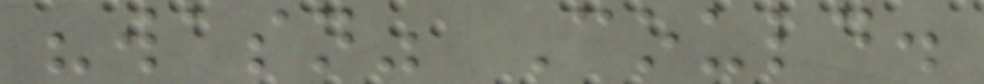"wasn" Could.
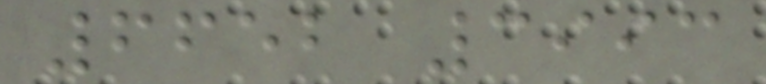6652 3993
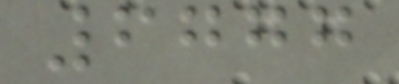6777
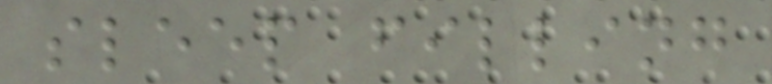sleep filling
